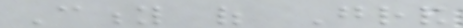City of Grand
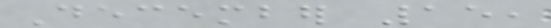December 15,
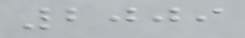2009
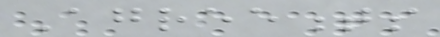Agreements
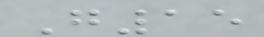G15
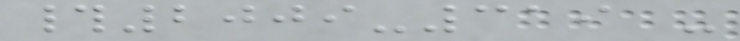#2009-319 -
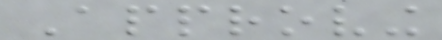Approving
